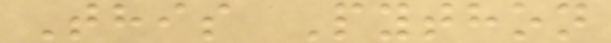This Python
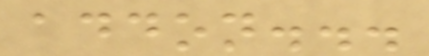addon...
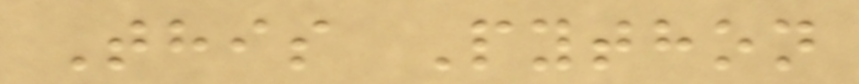This Python
